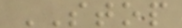STOP
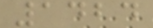1424
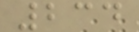234
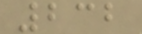232
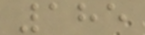185
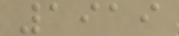1919
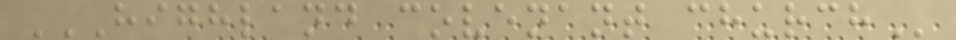HIGHLAND COVENANT CHURCH
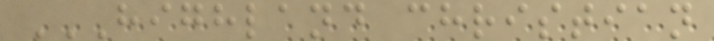HIGHLAND CHRISTIAN
